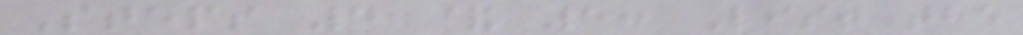Steps 4 & 5: List the
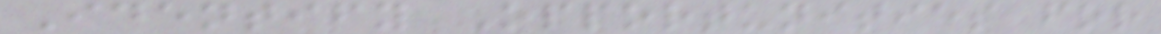Identify Opportunities for
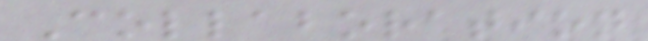Collaboration
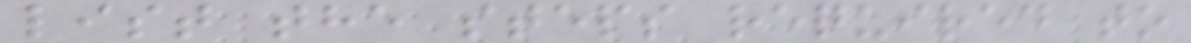list the steps required to
